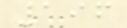196
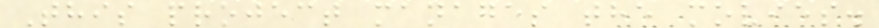This project manages the movies.
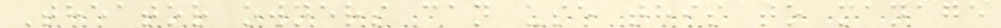Theator owners can use this to manage
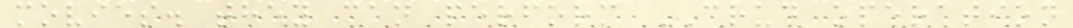movies. they can perform CRUD operation
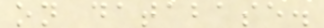on database.
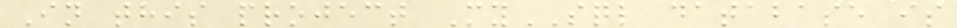In this project MySQL database is
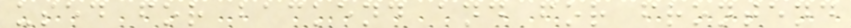used for backend and for frontend
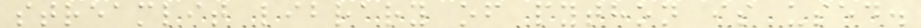streamlit library of python is used.
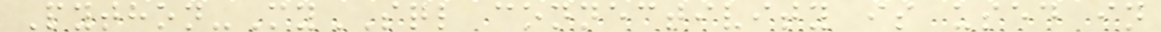Python-MySQL connectivity is used in
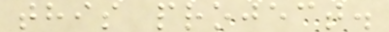this project.
